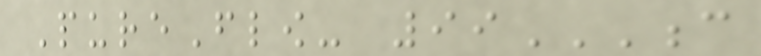PureFlow- 99C
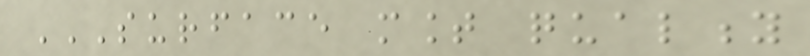SURFACE MOUNT QUALITY
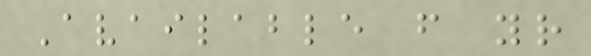Available from your
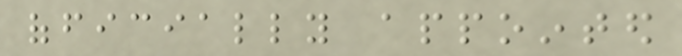officially appointed
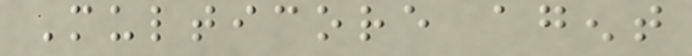Multicore agent
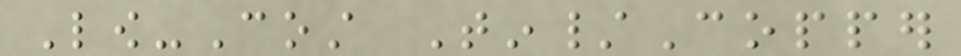Low-Cost Tin/Copper
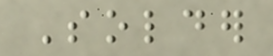Solder
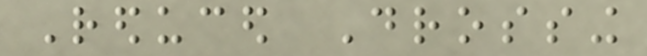Reduced Drossing
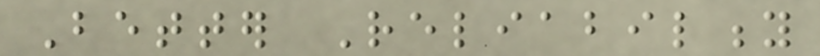Better Reliability
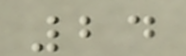24
